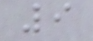9
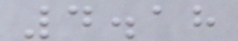4.18
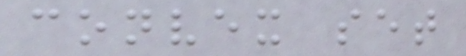convex set
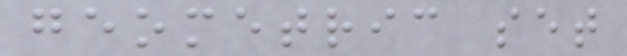geometric set
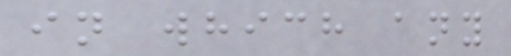in which any
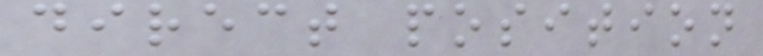direct position
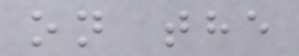on the
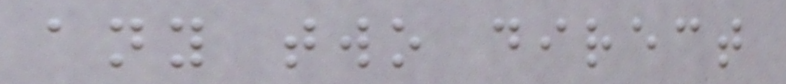any two direct
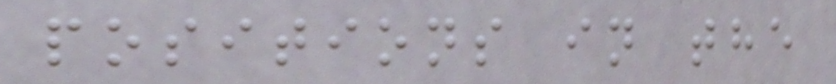positions in the
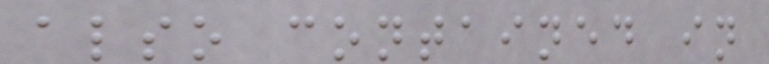also contained in
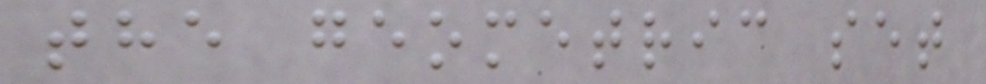the geometric set
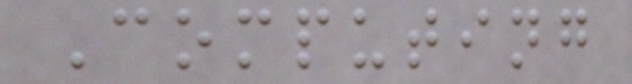Computing
